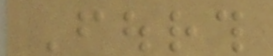Fourth
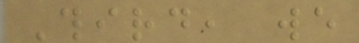Third, we
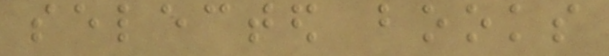selected books
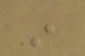in
